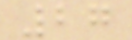27
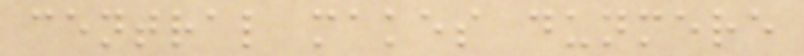central makes dunmere
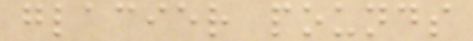glacier pounds
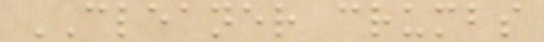CLEANER crumbs
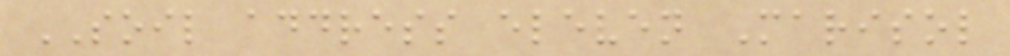SOIL address eleven Marisol
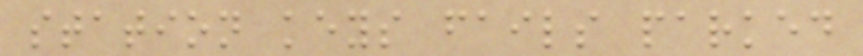station keys fails parked
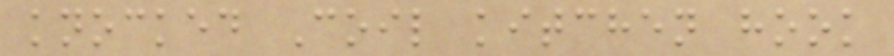knocked Coil kitchen hook
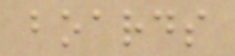boards
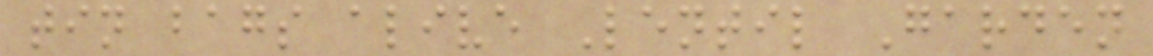tin bags alive Lentil Garden
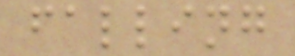falling
